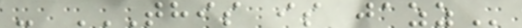- THIS IS JAZZ
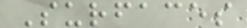Surfaces
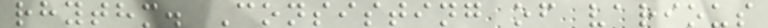rhythm. Consisting of various
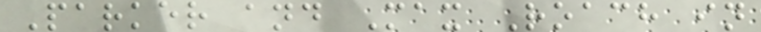Parker and Max Roach in
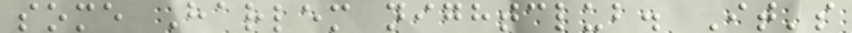some Harlem nightclub. It's
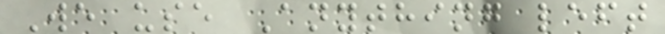We use Anything left
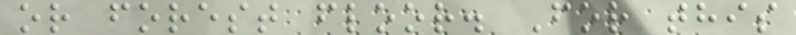or forest floor. For this
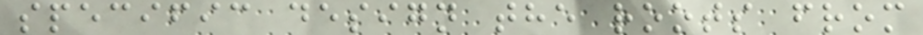specific design the roots from
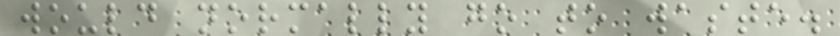would normally go to waste.
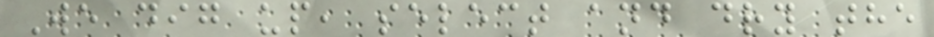We dig up, select and dry the
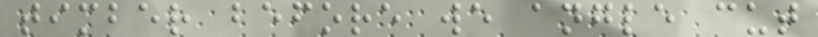timber before we angle cut
